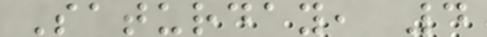Saturday, 4
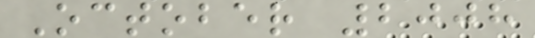October 2008
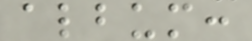album:
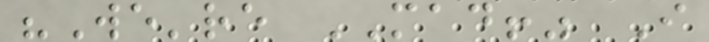"We're MAD!" I
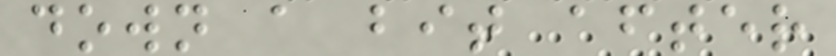down a bit after
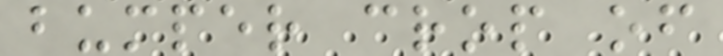bumper crop of
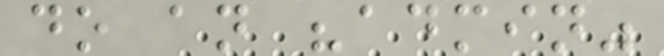do an "admin"
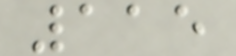115
